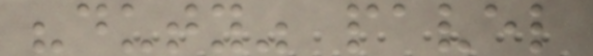"duty" pavel
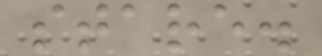stare.
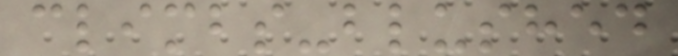climbs-blushed
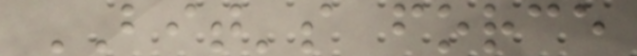BIT's force
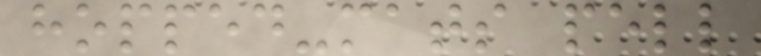hopped-mats pell
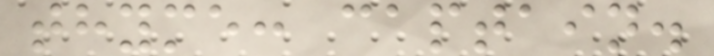thyme: captain.
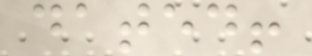dated!
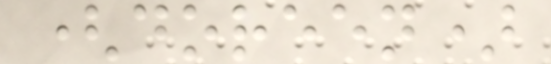(doreen)
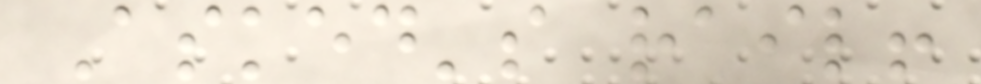Asked's rail!
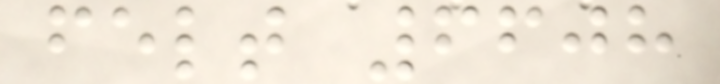felt 6608
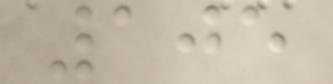105
